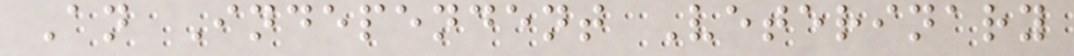An Independent Veterinary
